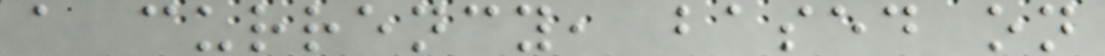a currency, based on
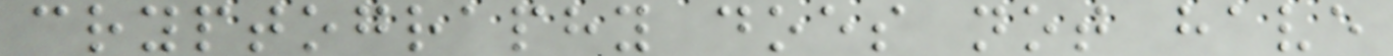cryptography does not have
